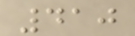410
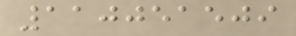110051509
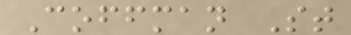Coffman St
